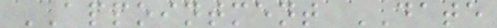APPOINTMENT DATE
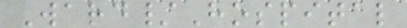Ward/Hospital
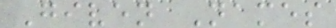Given Names
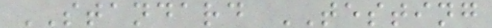STANDARD TESTING
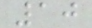10
